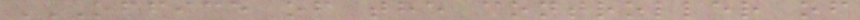OFFICE OF THE CONTROLLER OF
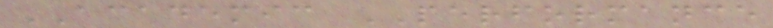ACADEMIC PERFORMANCE
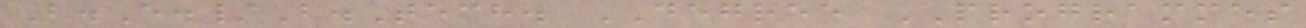B.E./B.Tech. DEGREE PROGRAMMES
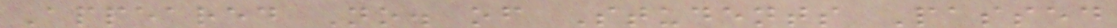Appeared No. of Students Passed
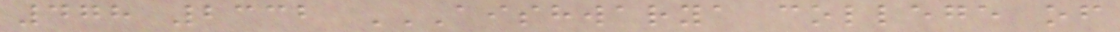478 2332 AISHWARYA COLLEGE OF
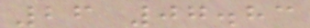26 07.83
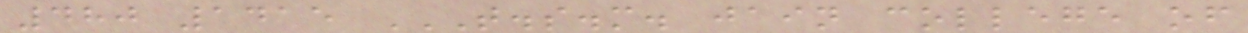480 1415 T.S.M. JAIN COLLEGE OF
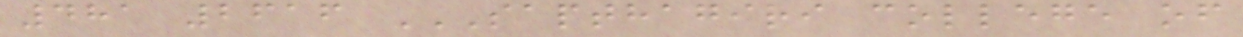481 2616 SAPTHAGIRI COLLEGE OF
